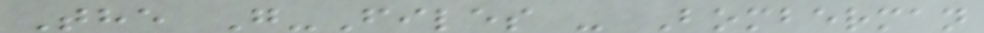The G-Files - Bomberman
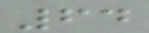64
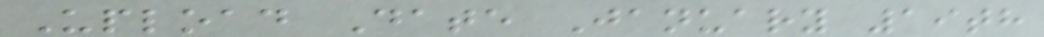Upload Date January 19th
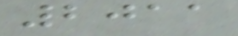2011
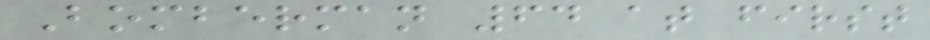Bomberman 64 at first
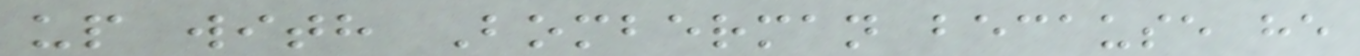up with Bomberman because he
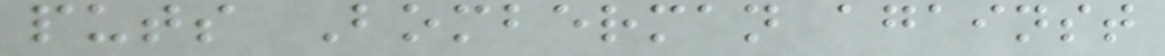puts Bomberman against
